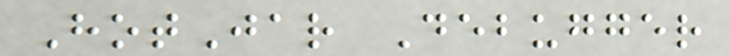HotJar Debugger
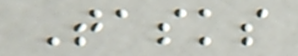Tasks
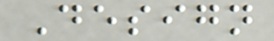Design
